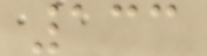133
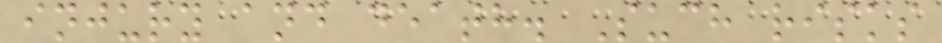injury and death. Such risks
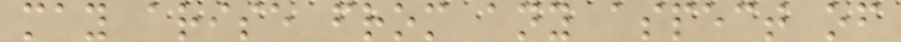may arise from any aspect of
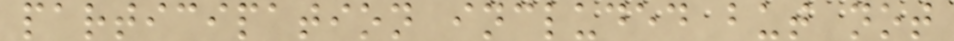participation included but not
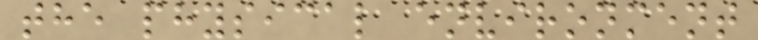the physical environment
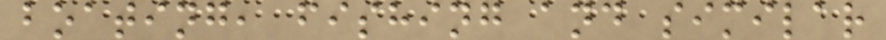boating, fishing and similar
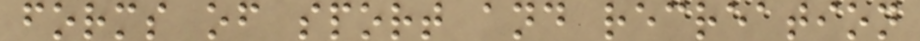forms of sport and recreation
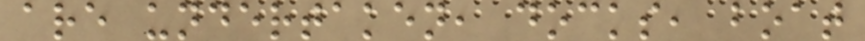are undertaken, docks, boat
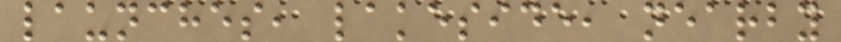launches, lakeside, nearby
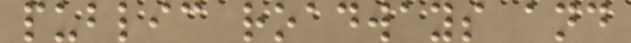public roadways and
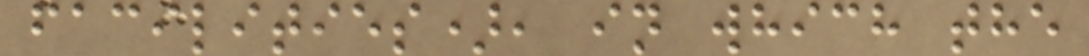facilities), in which the
